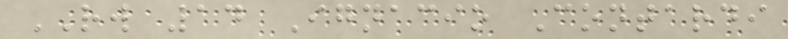RW 14 Ignacio Contardi
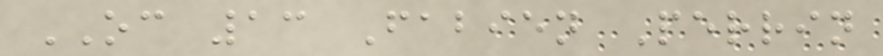OC 13 Fabien Perrin
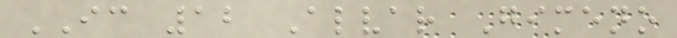IC 12 Alvar Gimeno
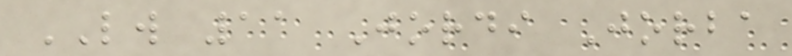LW 11 Jordi Jorba
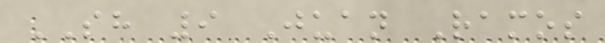SH 9 Juan Ramos
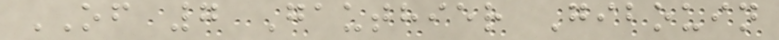OF 7 Gauthier Gibouin
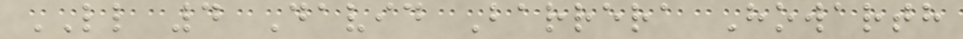LL 4 David Barrera Howarth
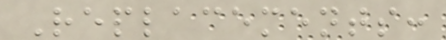Replacements:
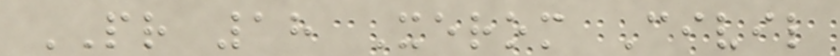PR 18 Xerom Civil
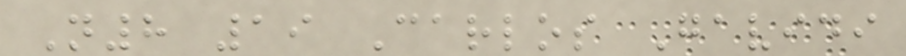N8 19 Carlos Gavidi
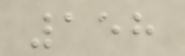158
